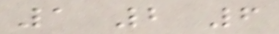1 2 6
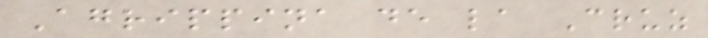Agrippina de la Cruz
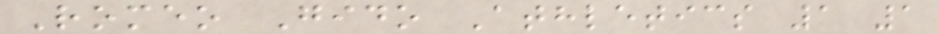Romeo Gido Athletics 1 1
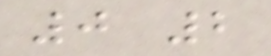0 2
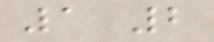1 2
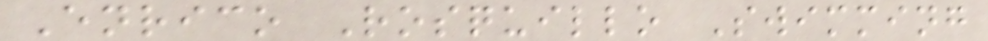Enrico Rosquillo Swimming
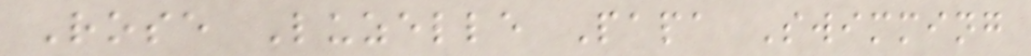Rose Luzelle Papa Swimming
